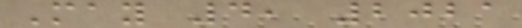May 4, 2021
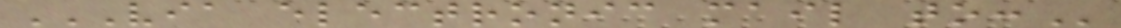VIA ELECTRONIC MAIL TO:
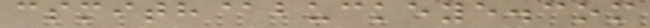csmith@buckeye.com
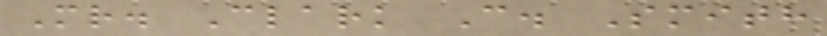Mr. Clark C. Smith
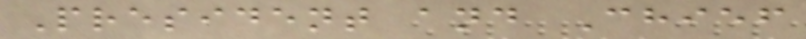President and Chief
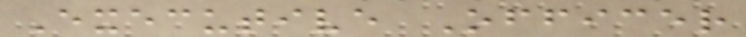Executive Officer
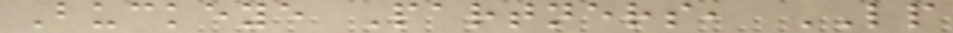Buckeye Partners, LP
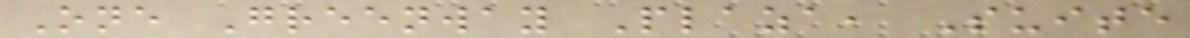One Greenway Plaza, Suite
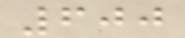600
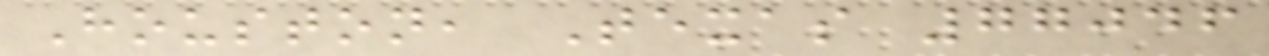Houston, Texas 77046
